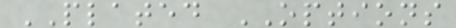PLATED OPTIONS
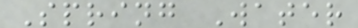Spring Water
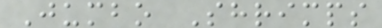Jumbo Shrimps
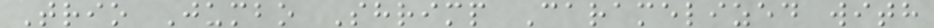Trio Jumbo Shrimp Caramelized with
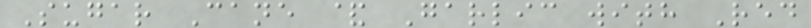Sugar Cane & Garlic with Red
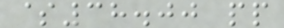$38.00 pp
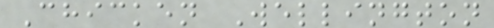Chicken Wellington
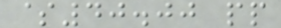$40.00 pp
